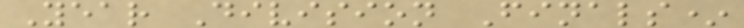Year Division Finals*
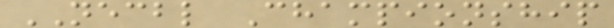NECBL Championship
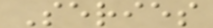Series
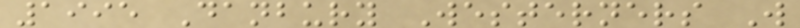1995 Danbury Westerners W
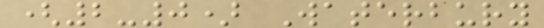(2-0) Waterbury
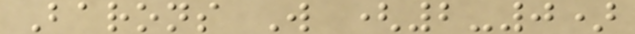Barons W (2-0)
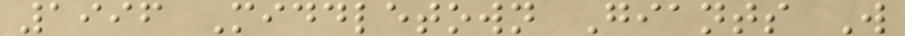1996 Middletown Giants W
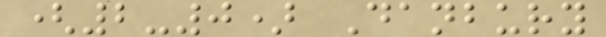(2-0) Danbury
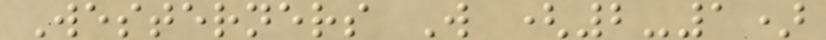Westerners W (2-1)
